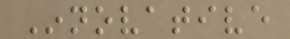Innovative
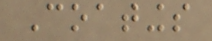Coatings
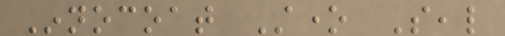Innocoat Stone Seal
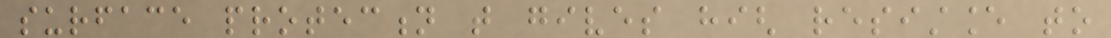surface protection that gives high resistance to
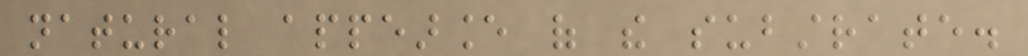natural appearance of the substrate.
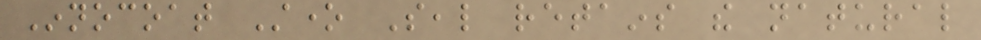Innocoat Stone Seal retains the natural
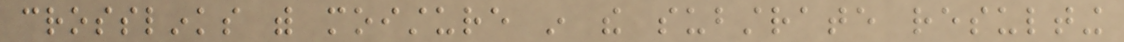crosslinks with moisture in the substrate resulting
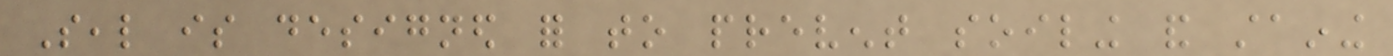Seal is designed for to prevent soiling and staining
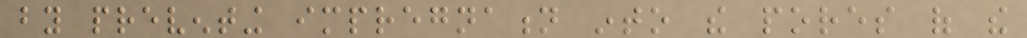by preventing impregnation into the pores of the
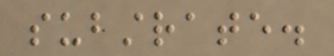substrate.
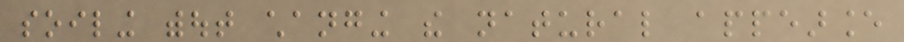soiling without changing the natural appearance
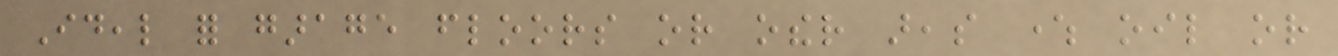Ideal for garage floors or other areas where oil or
